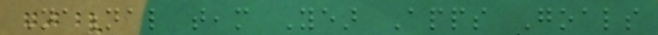National team Year Apps Goals
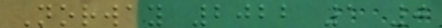Norway 2022 1 0
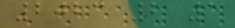2023 2 1
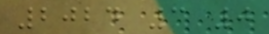2024 3 0
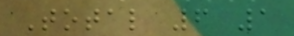Total 6 1
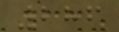286
